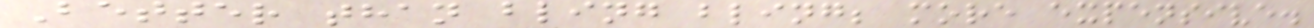Better than bling bling; more expensive.
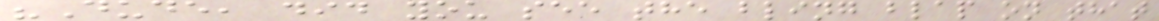"Dude, did you see the bling blap on that
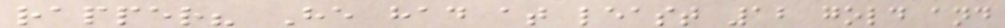rapper? He had at least 12 gold and
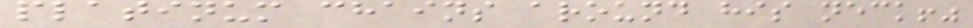platinum chains around his neck!"
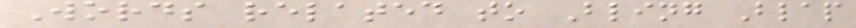Words related to Bling Blap
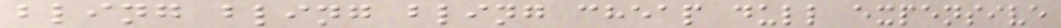bling bling bling cheap dull expensive
